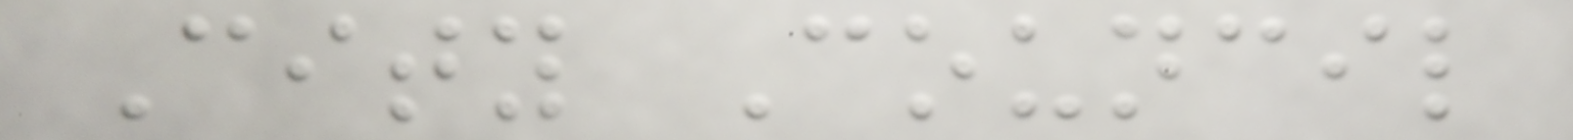City Council
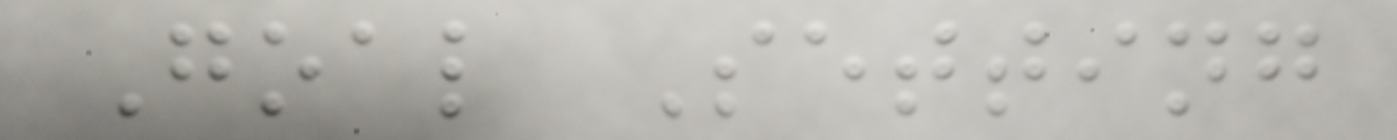Goal Setting
